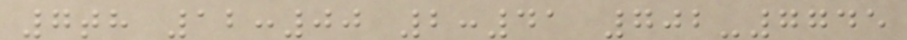7th 12:00 2:41 702-7745
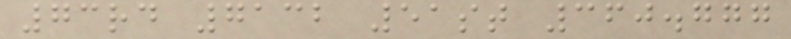73rd 7132 51st 360.777
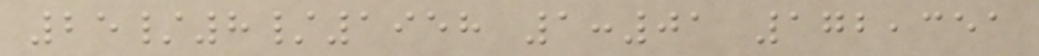25/8/1958 1:01 172,351
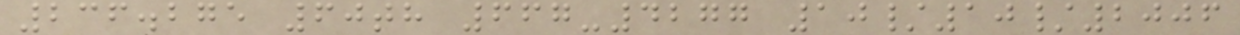236.275 60th 667-4277 10/10/2006
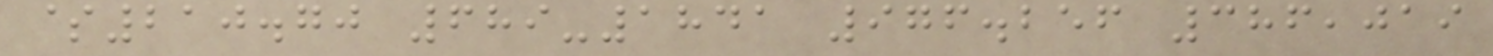$210.70 689-1841 976.256 386,019
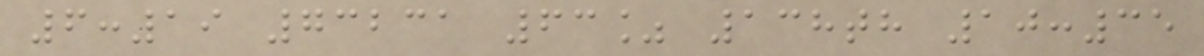6:19 73231 63% 138th 10:35
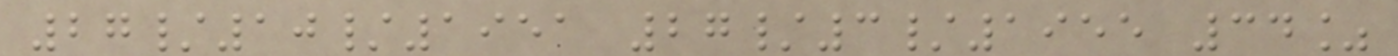27/10/1951 27/3/1955 34%
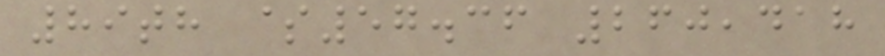89th $57.36 260,418
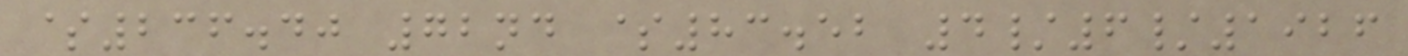$236.40 72nd $83.52 4/6/1926
